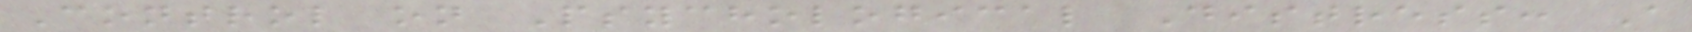Control on Psychological Distress: A
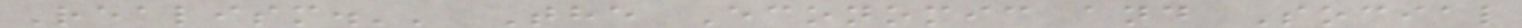Realism.'' The Economic and Social
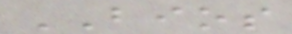BIOS
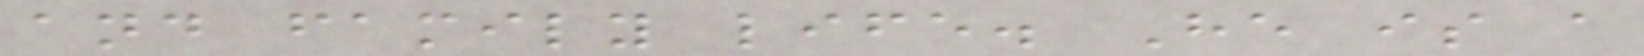and family life. He is a
